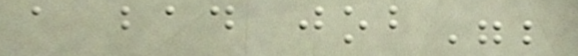a bad job";
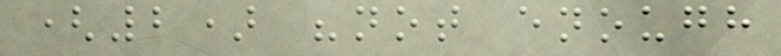(2) "not enough
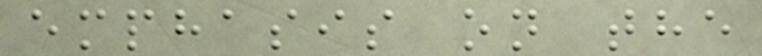emphasis on the
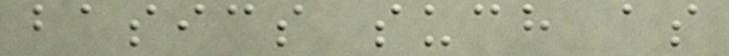basics such as
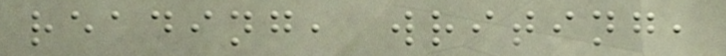reading, writing,
